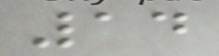14
